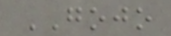GOJO
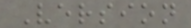Version
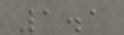1.1
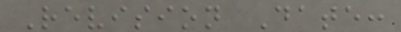Revision Date:
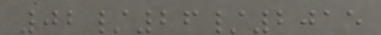02/26/2015
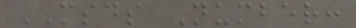MSDS Number:
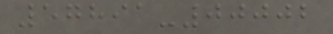57891-00002
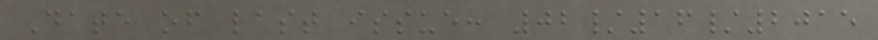Date of last issue: 02/16/2015
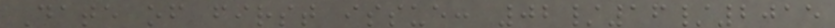Date of first issue: 02/16/2015
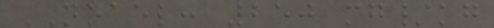NOAEL: 250 mg/kg
